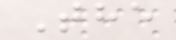The
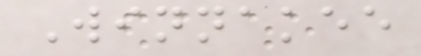Winnakee
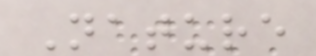Nature
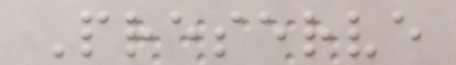Preserve
